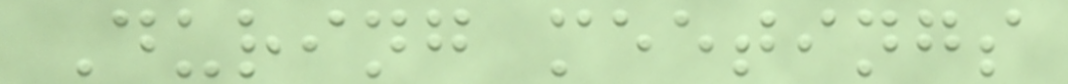During meetings
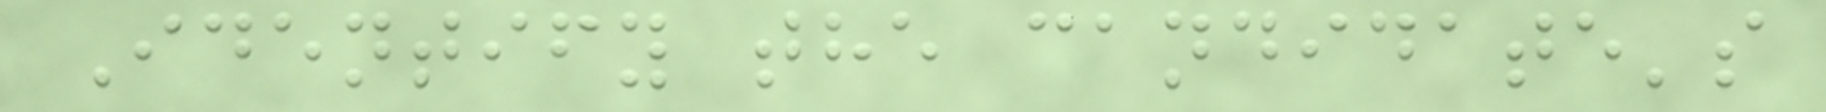Identify the candidate's
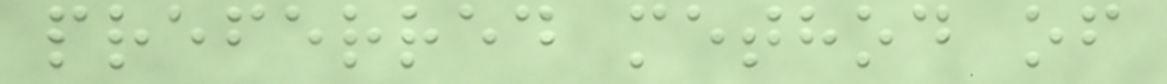preferred method of
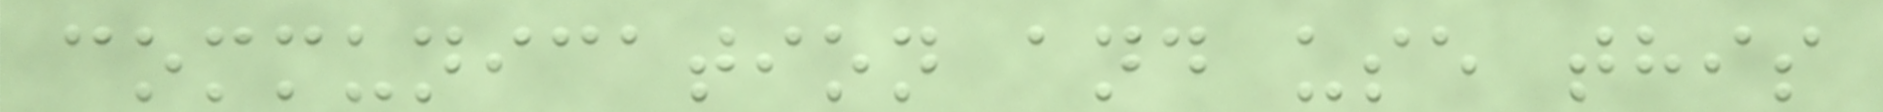communication and use this
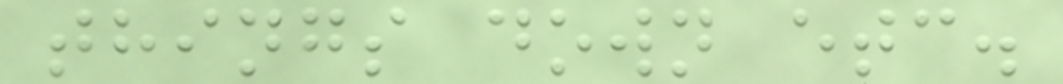things down etc.
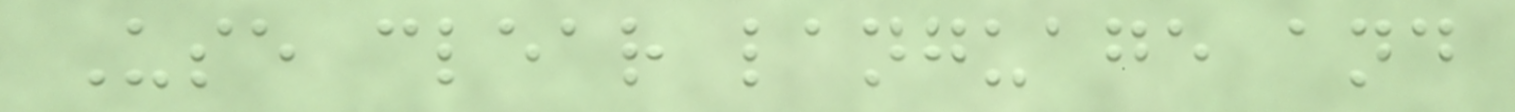Use clear language and
